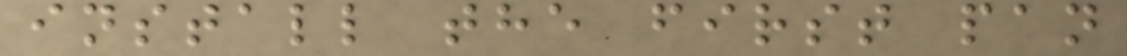install the first pan
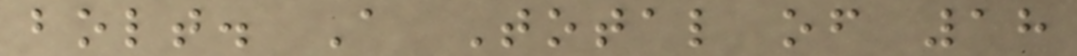bolt. A Total of 18
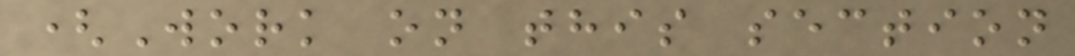(Work on this section
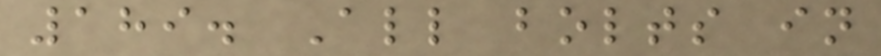189. All bolts in
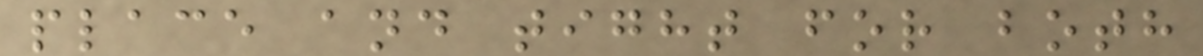place and tight for both
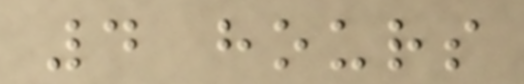4 hours
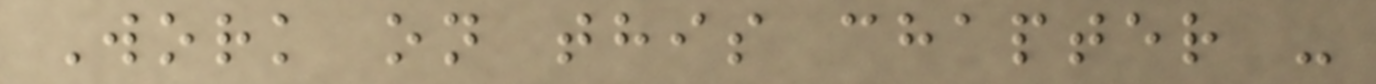Work on this chapter -
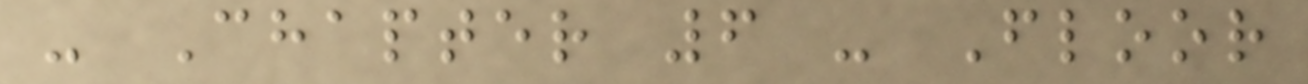- Chapter 6 - Floor
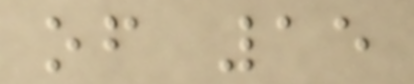of 15
